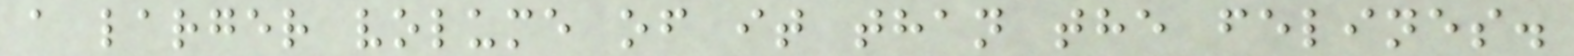a larger volume of it than the felines.
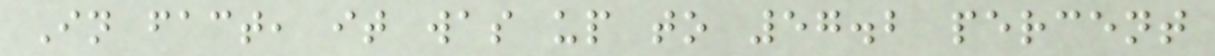In fact, it was up to 57.2 percent
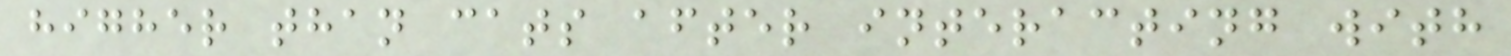higher than cats after interacting with
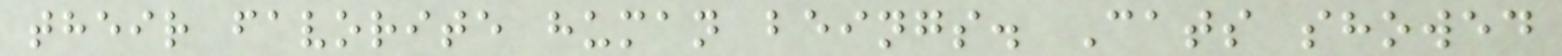their favorite human beings. Cats showed
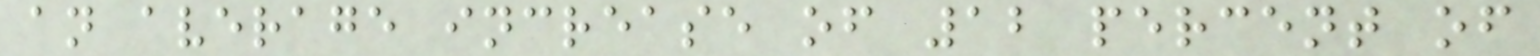an average increase of 12 percent of
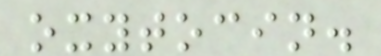oxytocin.
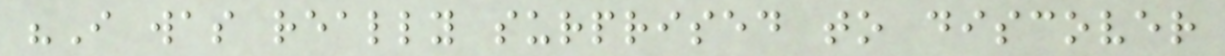"I was really surprised to discover
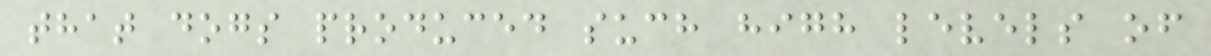that dogs produced such high levels of
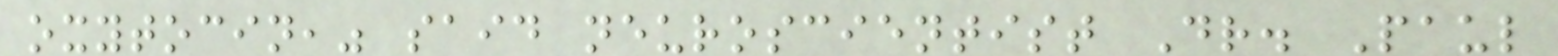oxytocin," said neuroscientist Dr. Paul
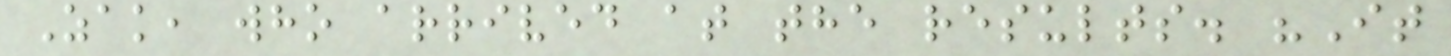Zak, who arrived at the results. "It
